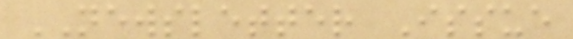NEWSLETTER Issue
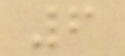6
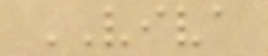VIVA
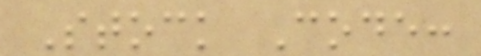Stock Code:
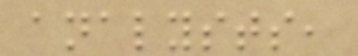analysts,
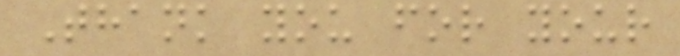Thank you for your
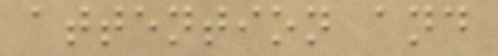attention and
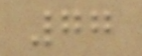77
